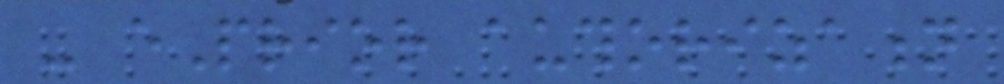- ePrior authorization
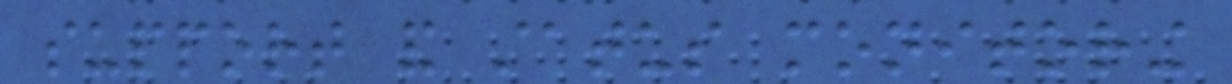support and status monitoring
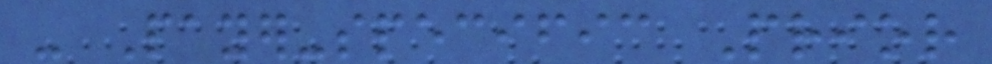- Payer-specific Prior
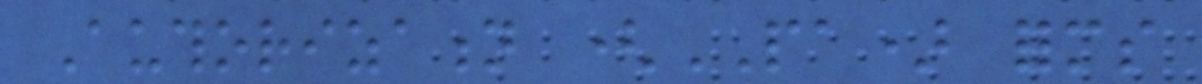Authorization (PA) forms
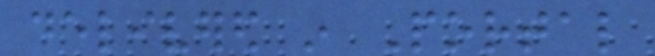delivered in Portal
